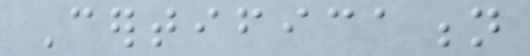Certification
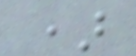)
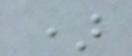)
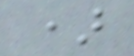)
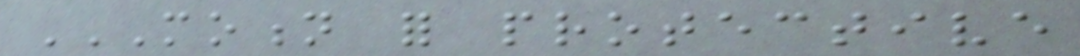MOTION FOR PROTECTIVE
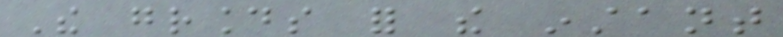The grounds for the instant
